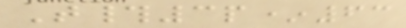T#3p*63
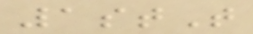1stT
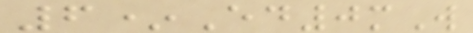6*Ed0mW
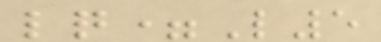lq=L5
